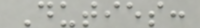Duties:
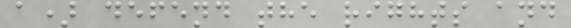a) defend the rights and
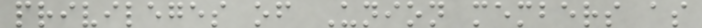privileges of Union members as
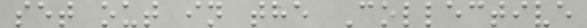set out in the Collective
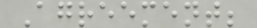Agreement;
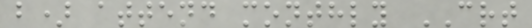b) attend monthly CRT
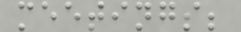meetings;
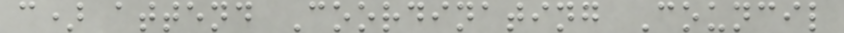c) attend Coordinating Council
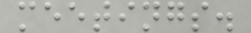meetings.
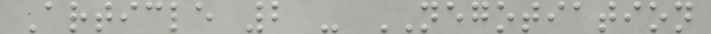Article 2 - NEGOTIATION
